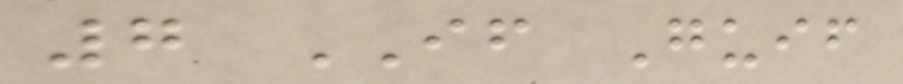7 IF Guif
